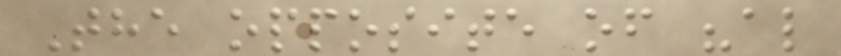The opposite of "al
